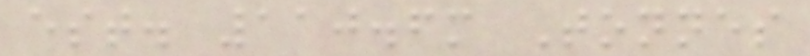est. 110.6m Tonnes
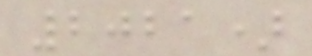2021)
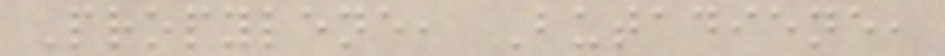Propylene, Butadiene,
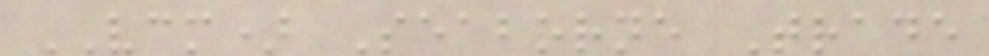VCM) Seaborne Trade
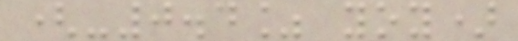(-0.4% yoy)
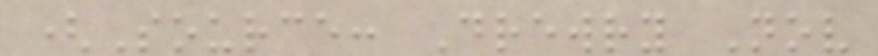(Source: Drewry Nov
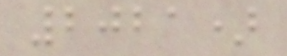2021)
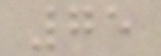75
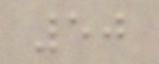50
